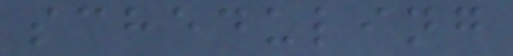scheduling
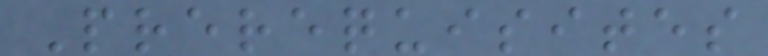Prerequisites
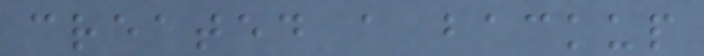created a backup
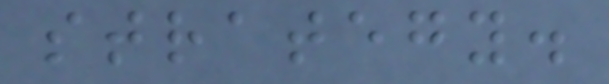strategy.
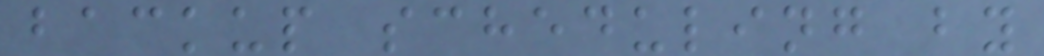backup scheduling by
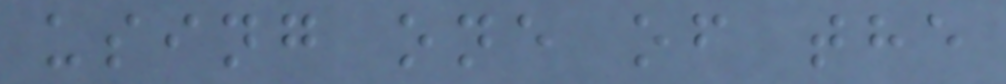using one of the
